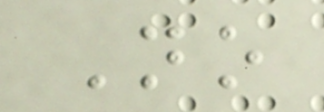No
